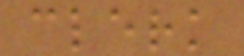clerk
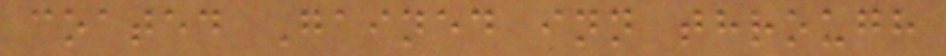coated Gained inn through
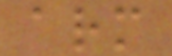arm
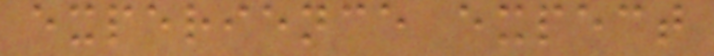experience expect
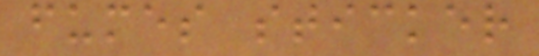fumes sticker
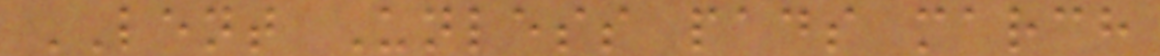LENT Unless pads march
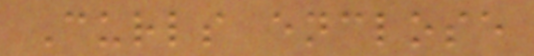Curls enclose
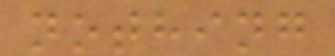nothing
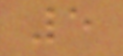5
